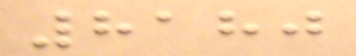8180
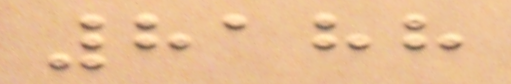8188
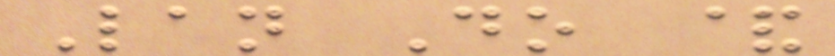Lan Do &
